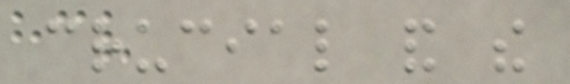crucial and the
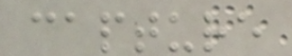capture
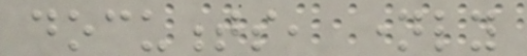documents, namely
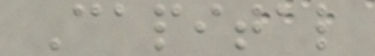Capital
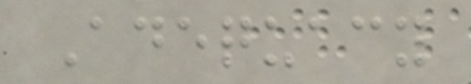Adequacy
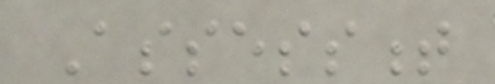Assessment
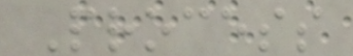Process
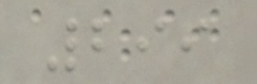299
